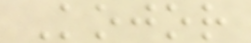Kojor
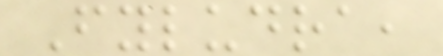Fyludra,
